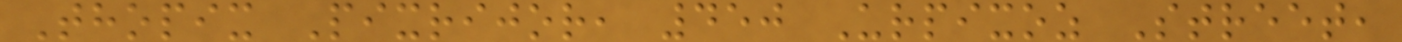Thopix Pixrijor, 450 Urpixoz Street,
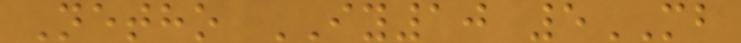Netho IY10 5MB
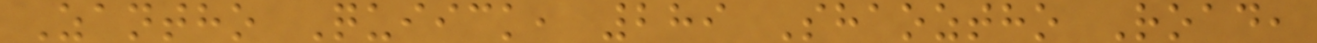Zantho Quiick, 289 Shaoztho Road,
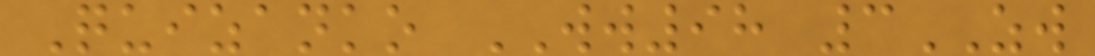Quizanko WW98 3ZW
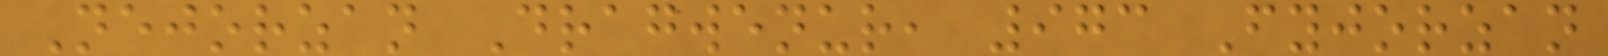Nejorzan Dragwenur, 973 Fyjorzan
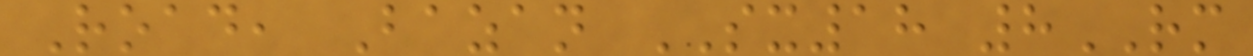Road, Bazan SX18 8RM
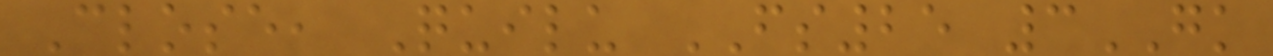Close, Quilu FS25 3GK
